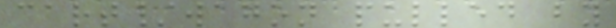cart/wagon pulled by
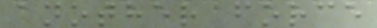another force
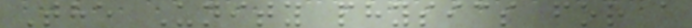The Unity physics for a
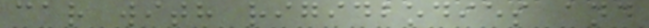car with rigidbodies and
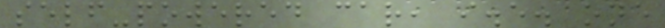self-powered car, i.e. one
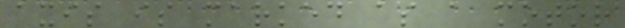axis is marked as a motor
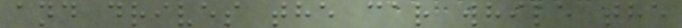and drives the car while the
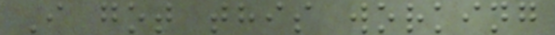I got this working
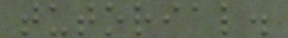tutorial.
